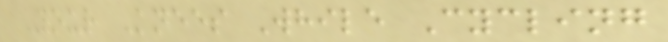Your Knees While Cycling
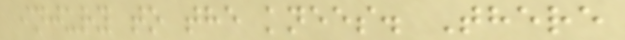injury to the knees. There
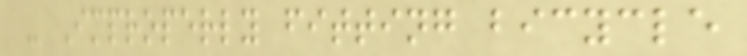- Improperly fitting bicycle
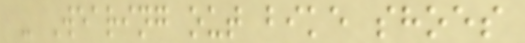- Wearing out bike shoes
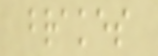brakes
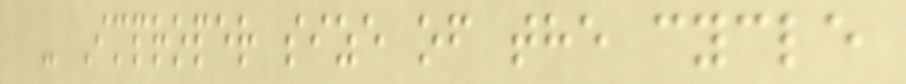- Improper size of the cycle
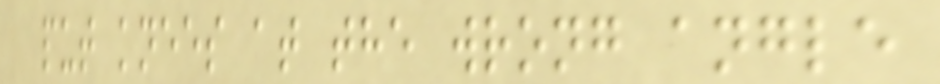put knees at the wrong angle
